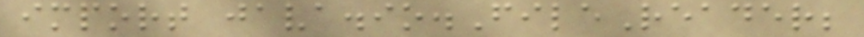import java.io.FileReader;
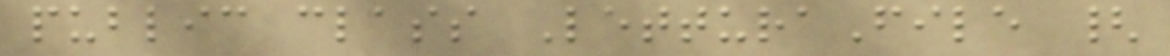public class LetturaFile {
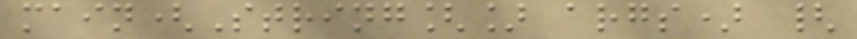main(String[] args) {
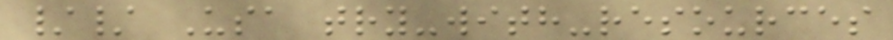// Usa try-with-resources
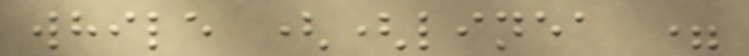while ((linea =
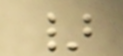}
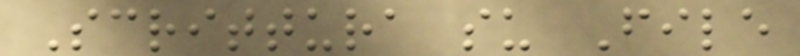Scrittura su File
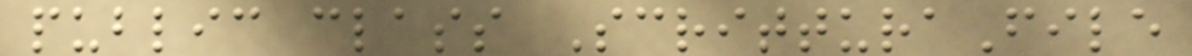public class ScritturaFile
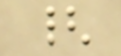{
